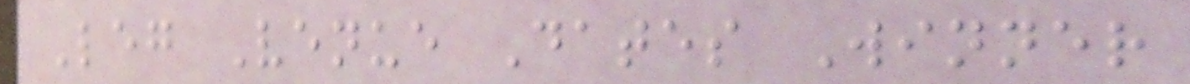Leg Venue Dates Winner
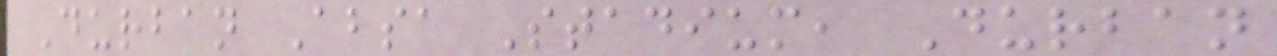Durban Absa Stadium, Durban
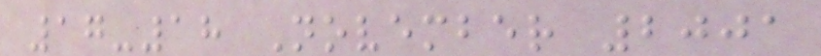17-18 November 2001
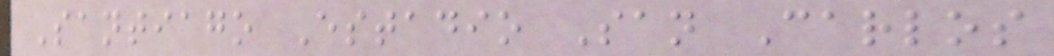Santiago Estadio San Carlos
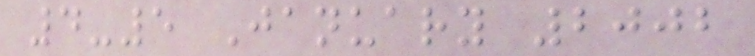4-5 January 2002
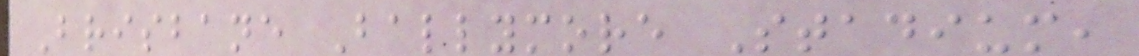Brisbane Ballymore Stadium,
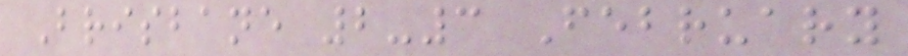Brisbane 2-3 February
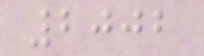2002
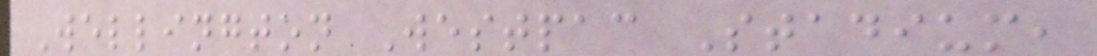Wellington Westpac Stadium,
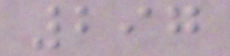297
